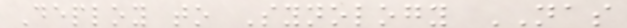Deploy to Synology NAS
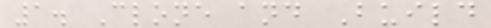1. Clone and Build
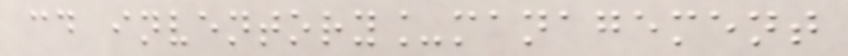cd inventory_management
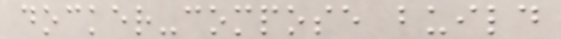docker-compose build
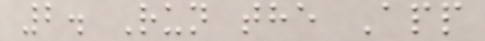2. Run the App
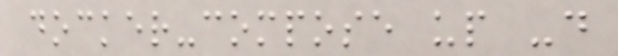docker-compose up -d
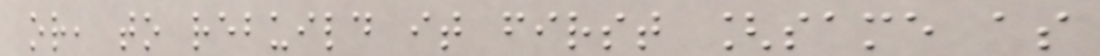or, to rebuild it first [same as
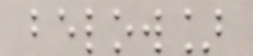below]
